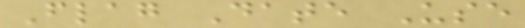Flag Date Use
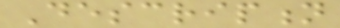Description
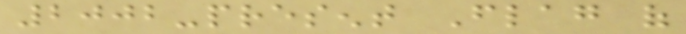2002-present Flag of
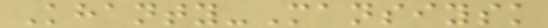Khanty-Mansiysk
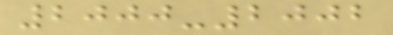2000-2002
